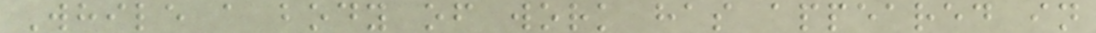While a body of work has appeared in
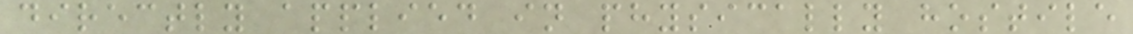directly applied in physically hostile
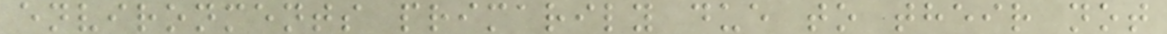environments primarily due to their not
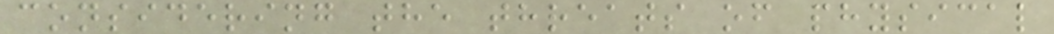considering the threats of physical
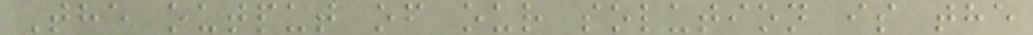The output of our solution is the
